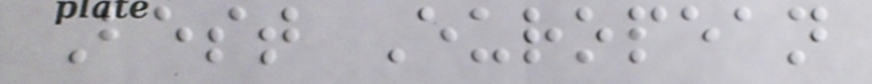Best European
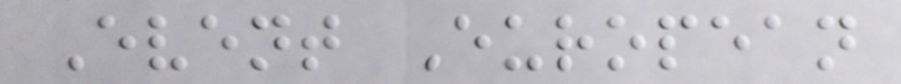Event European
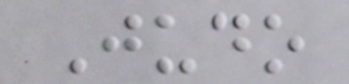Judo
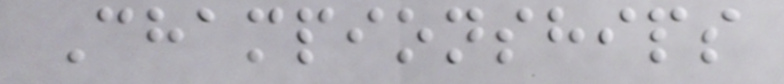Championships
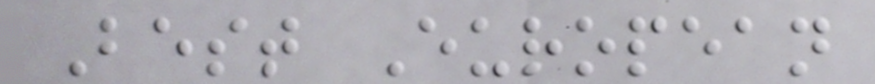Best European
